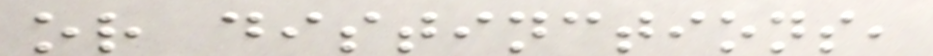or distinctions,
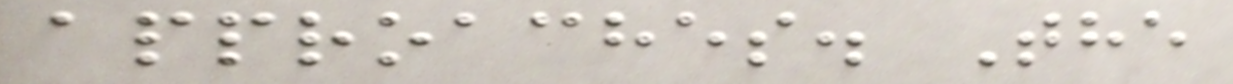approaches. The
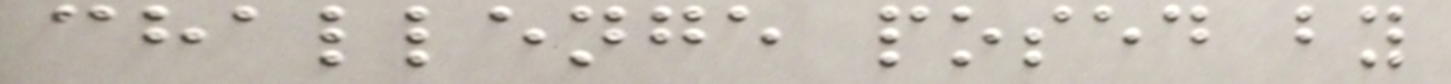challenge posed by
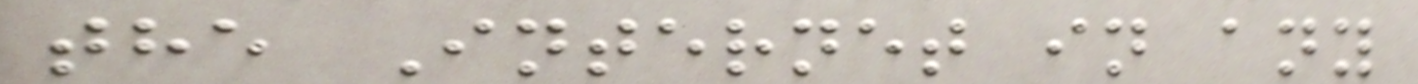the Internet in any
